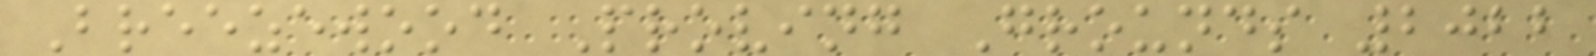Breezewood Proving Grounds 2022
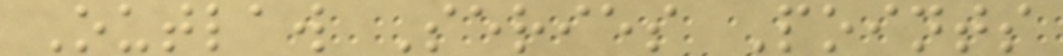Outlaw Series Points
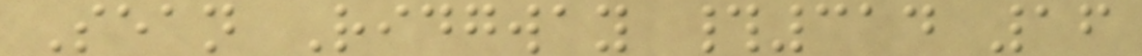Sean Ridgway #314 16
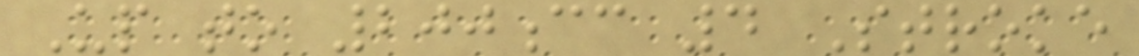Up to 200cc 4 Stroke
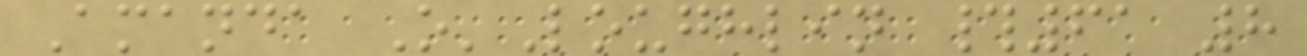Amanda O'Loughlin #61 8
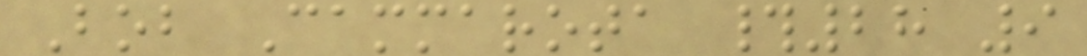Bob Cammarota #28 9
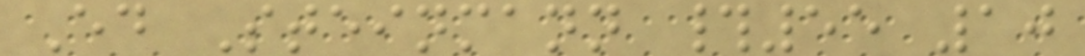Ed Steinmann #55 10
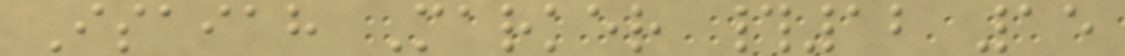Isaiah Marker #12 15
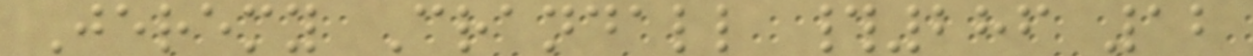Jeremy Crandall #286 12
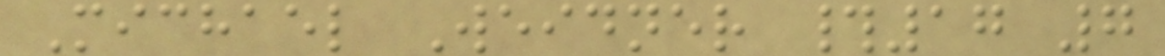Michael Weidner #17 7
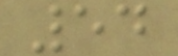54
